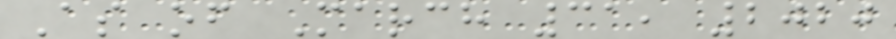As of March 31, 2020
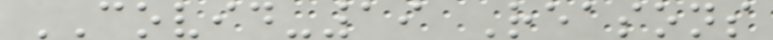COVID-19 Reasons
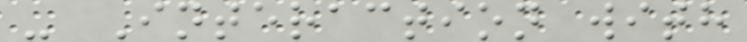- Interaction with
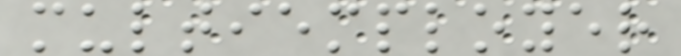multiemployer
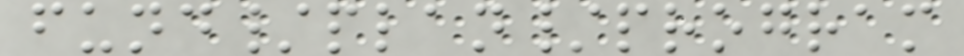fund/plan/program
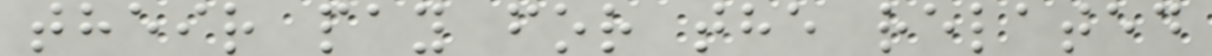their pay for the related
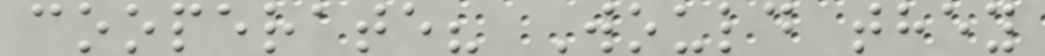cooperate? Would they
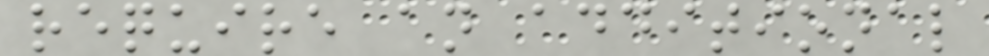require an additional
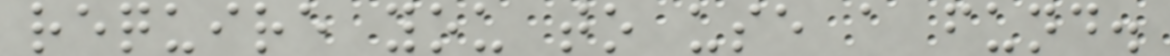require you to use a fund.
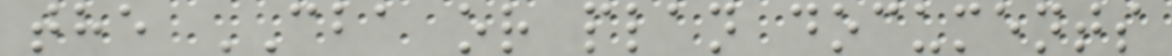the CBA or plan documents
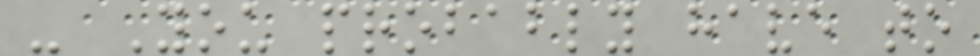- You probably have to
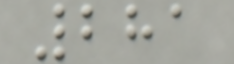281
